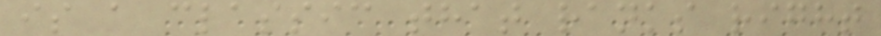is a classic that ranks right
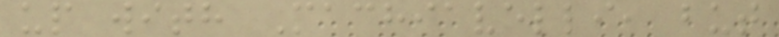up with Machiavelli, but
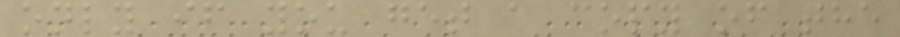only if you get a copy of the
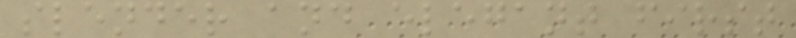slender and elegant first
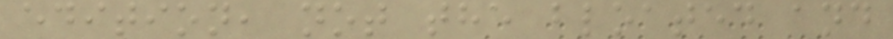edition, not the bloated and
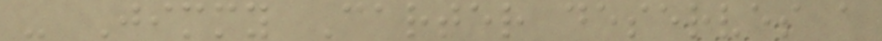- Jimmy Carter deserves a
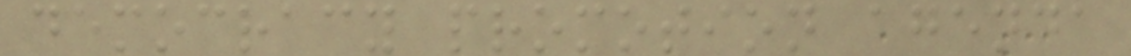democracy promotion agenda
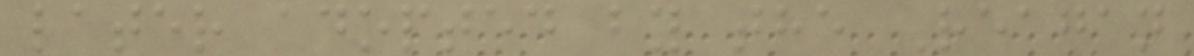later adopted by the Reagan
